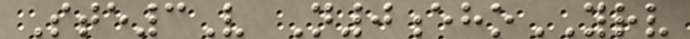Ste3V N0ehoYRV
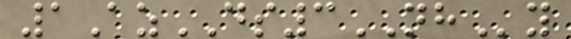1AzDS3NHy
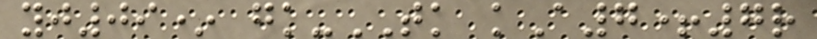yj09* gk-TK kA7+7r
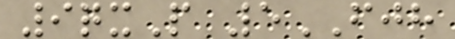9qxP 5FJH
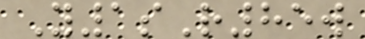Y1sR85w
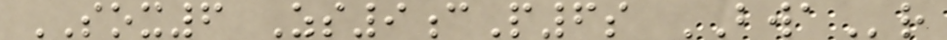SOX6 Zs9cP6s BWAr
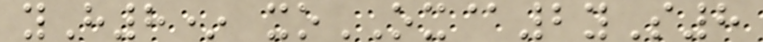yH8* xoOX@2yS8
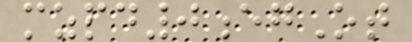mzpd0egOt
